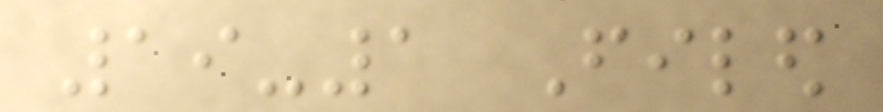19-1 Filed
